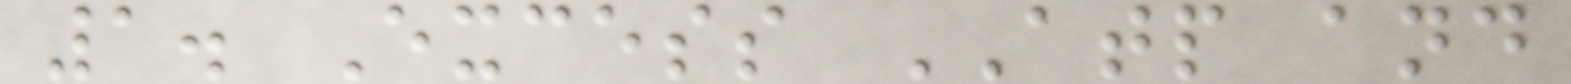1. Excess ATP and
